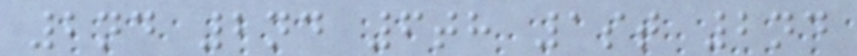2nd 2nd 6th 1st 2nd
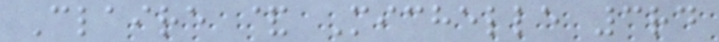Claire & Michelle 3rd
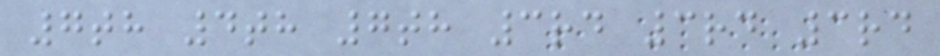7th 4th 7th 3rd 3rd 3rd
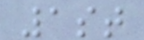1st
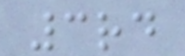3rd
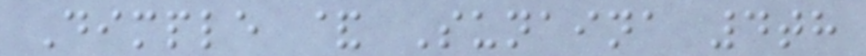Dimple & Sunaina 4th
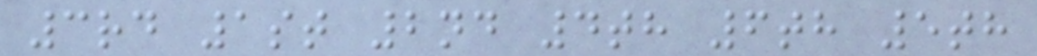3rd 1st 2nd 4th 6th 5th
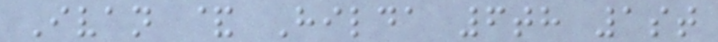Ivan & Hilda 6th 1st
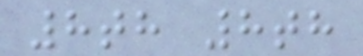8th 8th
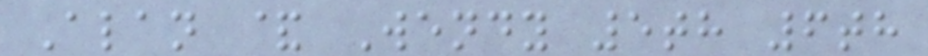Alan & Wendy 5th 6th
